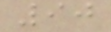90
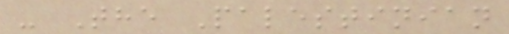- The Palestinian
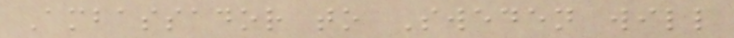Ambassador to Sweden will
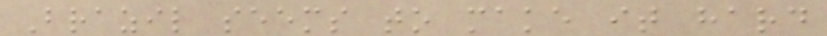Brazil seems to make it hard
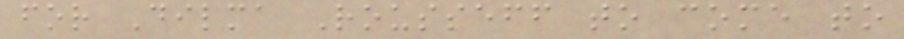for Dilma Rousseff to come to
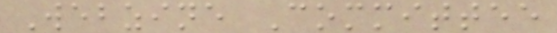Webzine Committee
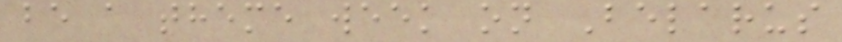be a theme week on Belarus
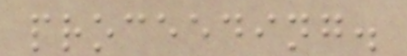proceeding.
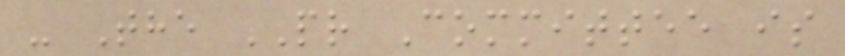- The PR Committee is
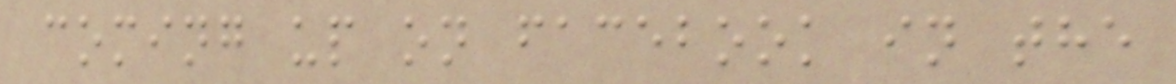coming up on facebook in the
